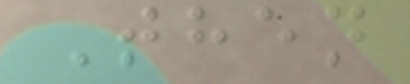Then
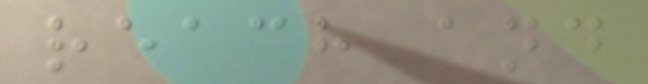reach and
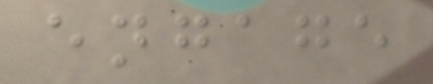engage
